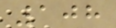108
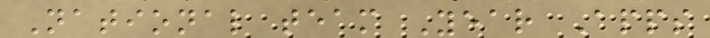National team Year Apps
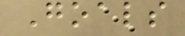Goals
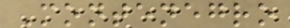Montenegro
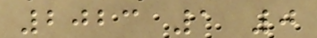2023 1 0
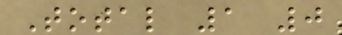Total 1 0
